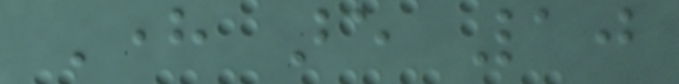Here are 10
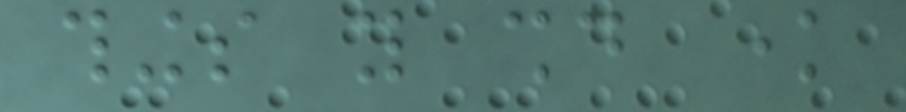things you should know
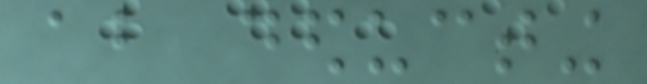about deducting
